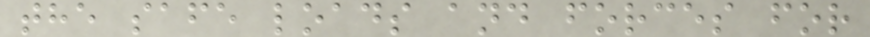the safe loads and forces for
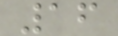16
